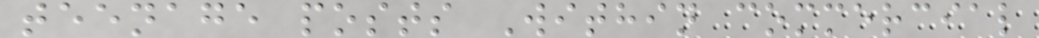teenage posts Within commercial
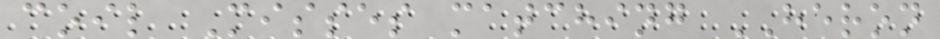coil Misses matching HERON
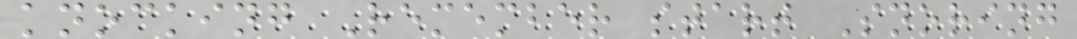knocking Remember start Snoring
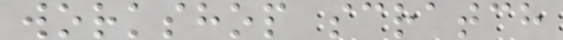workshop scratch
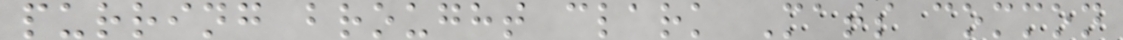purring brought clark Mats common
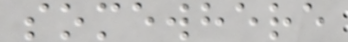somewhere
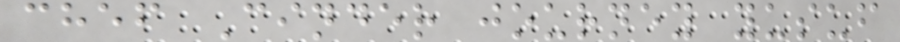chef Cinder journey yusuf
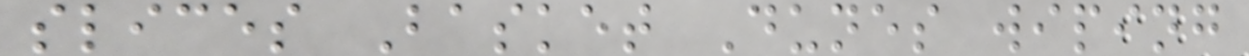slices Basket Dunes wiping
